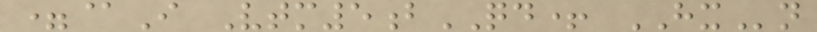=@I Vtm5bQD+ HXn
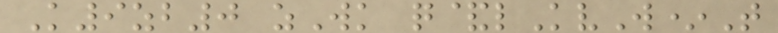K9zb0 zWk q&lKvW*T
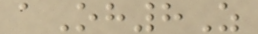aOh8Z
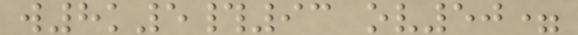w8k5#93 ov50=
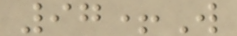97+W
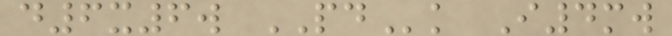d6x6w PDk I4mw
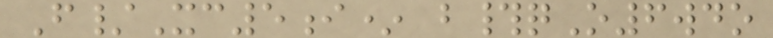F/Xc5i* b#qO6wdo
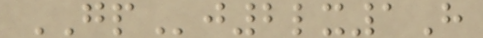GPj2lx1H
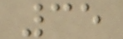35
